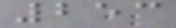253
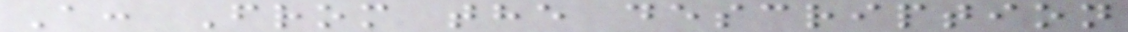A: From the description
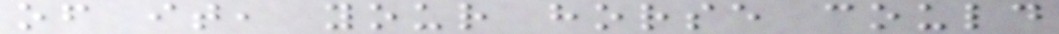of it, your horse could
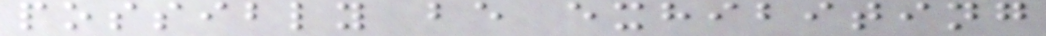possibly be exhibiting
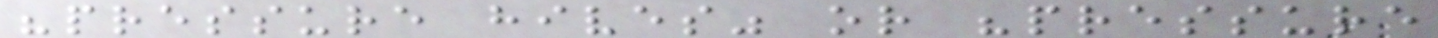"pressure hives" or "pressure
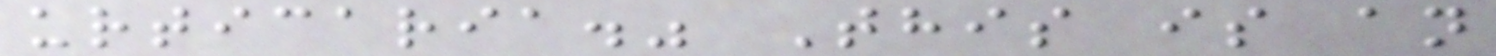urticaria." This is an
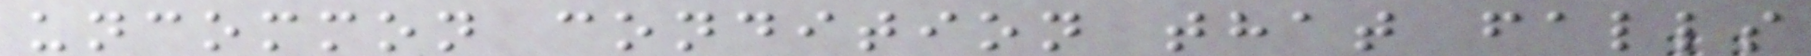uncommon condition that falls
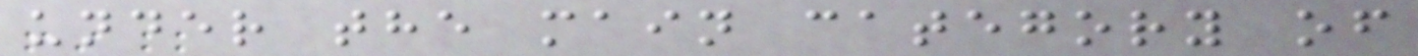under the main category of
